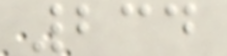234
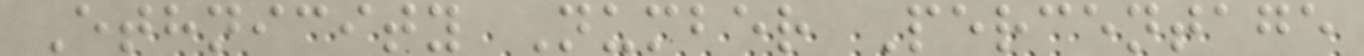Ethnicity Number Percentage
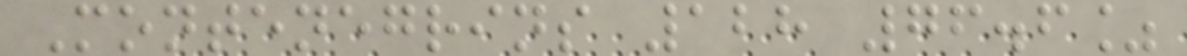Montenegrins 128 76.6%
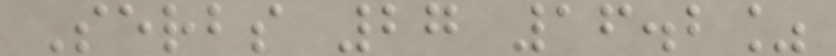Serbs 27 16.2%
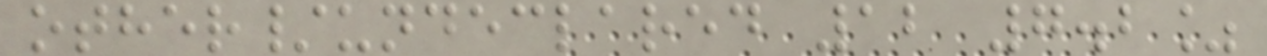other/undeclared 12 7.2%
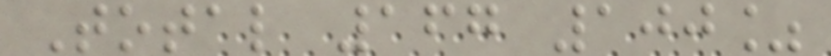Total 167 100%
